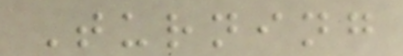Turning
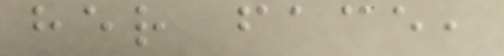her face,
